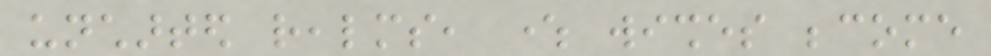uncharted realms, where wishes become
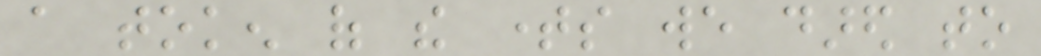a token of the times we dared to
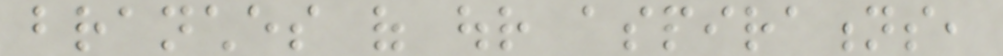branches of our aspirations,
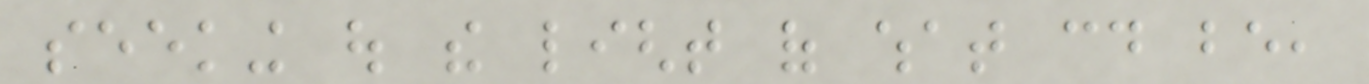seeking out the light of what could be,
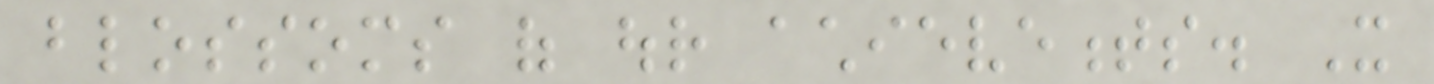blossoms of our achievements. It
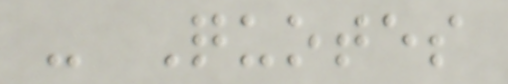- Quotes
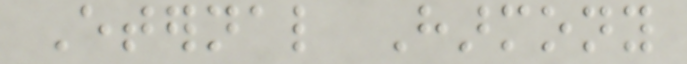Eternal Harmony
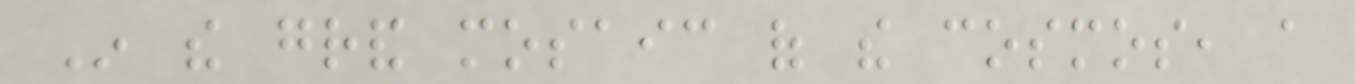In the grand mosaic of the cosmos, a
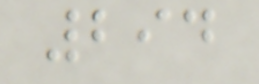294
